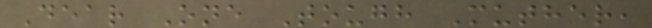Dear One Tough Muther,
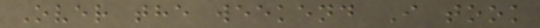Over the weekend I took
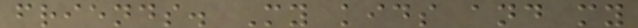friends. My kids and my
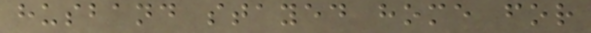husband stayed home for
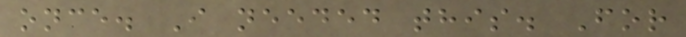once. I needed this. For
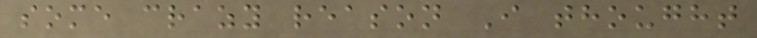some crazy reason I thought
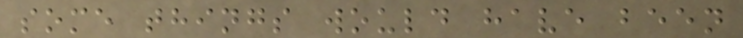some things would have been
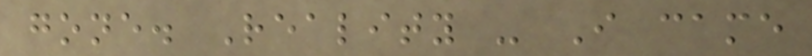gone. Reality - I came
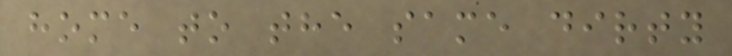home to the same dirty
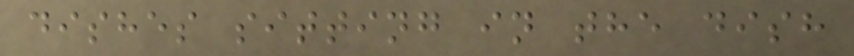dishes sitting in the dish
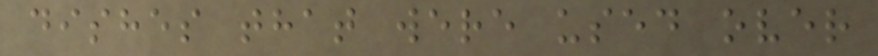dishes that were used over
